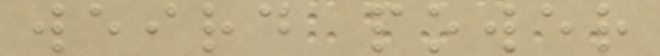weird power
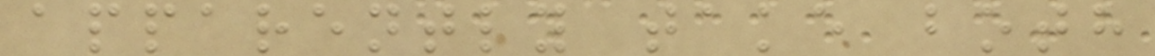apparently take both
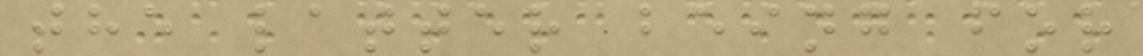the latter being for
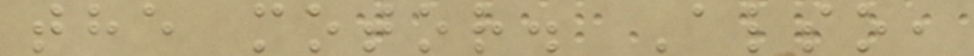the motor. Also,
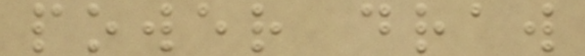power draw
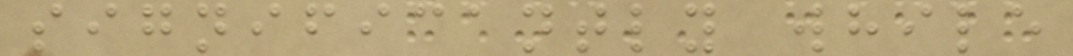significantly while
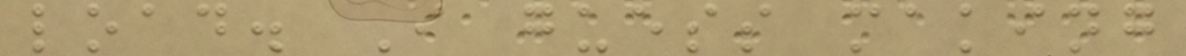load. I guess making
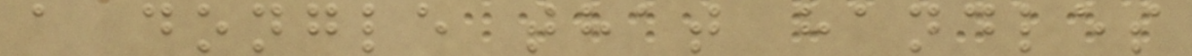a dongle that handles
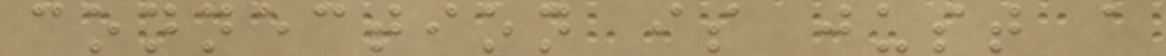connection is just a
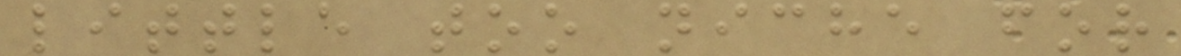little too niche for
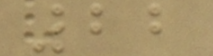22
